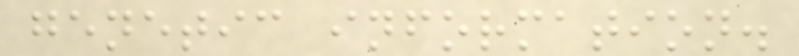genetic information.
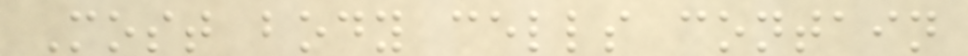Most body cells contain
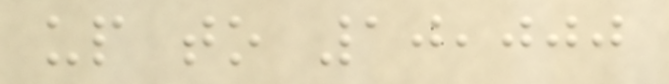up to 10,000
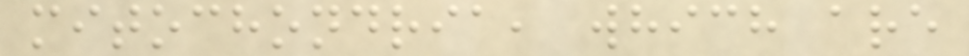mitochondria, which are
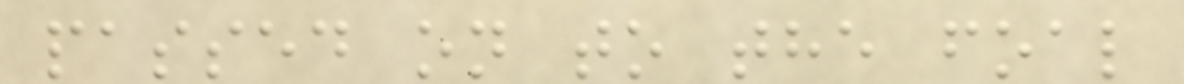passed on to the foal
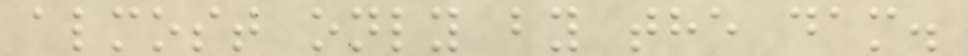almost only by the dam.
